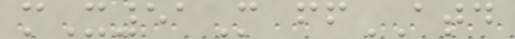mX51M ffATD
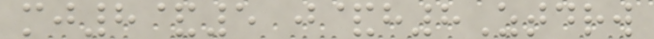mj8&5 j&h8Ztdrw
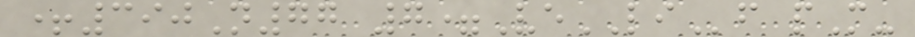+390N77 7=VeLIf pM-
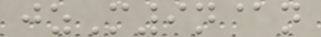jzM9n@n
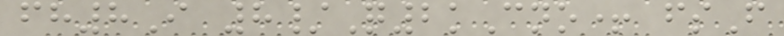fh8I 8/Q2kCno+ fsF
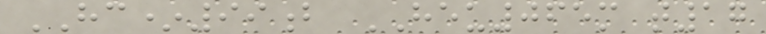HC*99b HEU065m t17
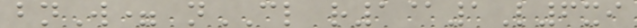bnW= nCL r1@1L6xi
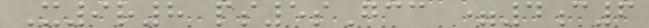X9r8 ps5sGcc =4c6
